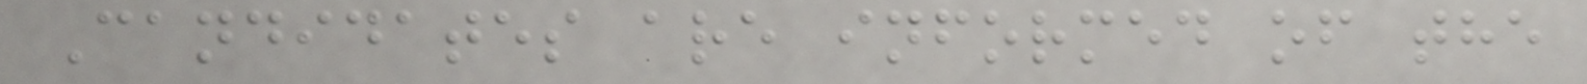Candidates are informed of the
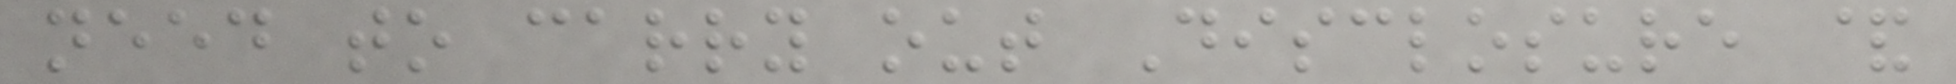need to carry out Disclosure &
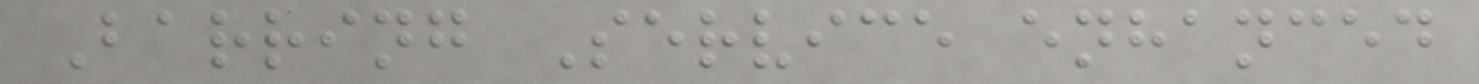Barring Service enhanced
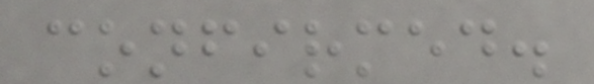confirmed.
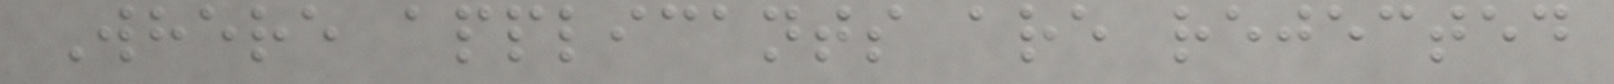Where applicants are rejected
